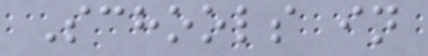Schools in
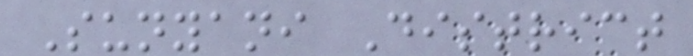Sunyani District
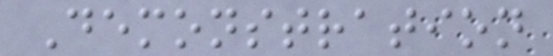Demonstration
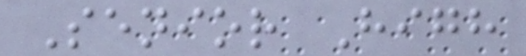Senior High
